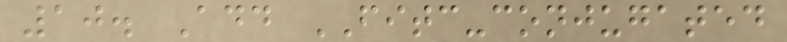10. Add FITC-conjugated
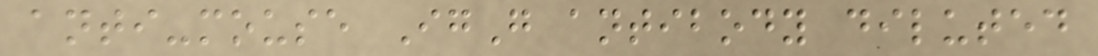anti-mouse IgG antibody diluted
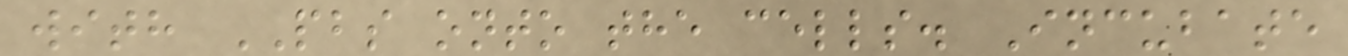with PBS onto the cells. Incubate
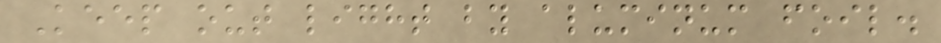Keep out light by aluminum foil.
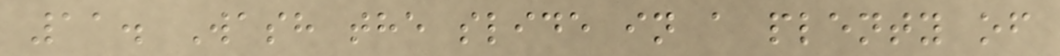11. Wash the slide in a plenty of
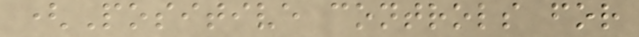(Positive controls for
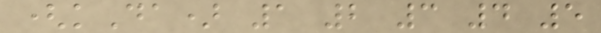(kDa) 1 2 3 4 5
